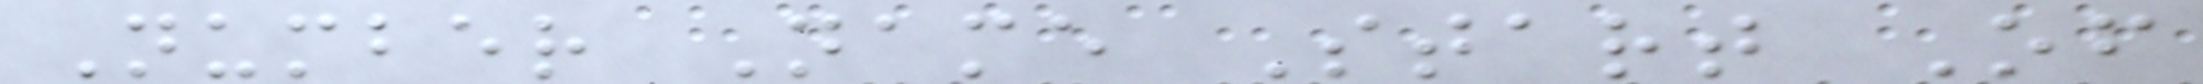Number Name Start Of
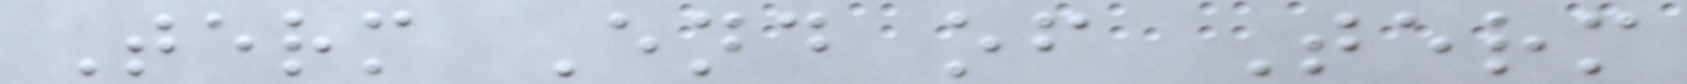Term End of Term
